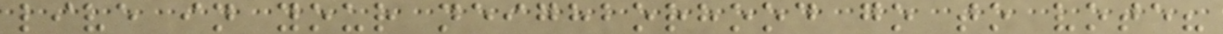live in your neighborhood go to vote?
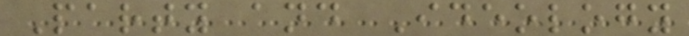Party and Ideology
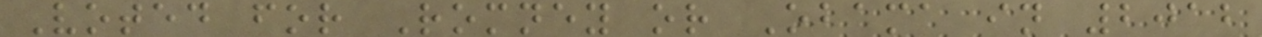Voted for Romney or Obama in 2012
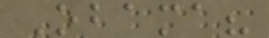Obama?
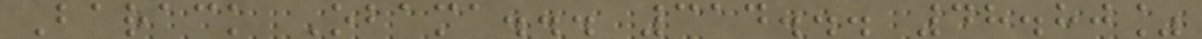Barack Obama... 314... 48.80%
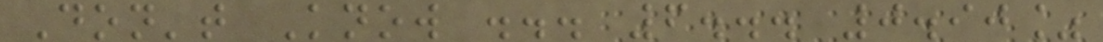Don't Know ... 6... 0.90%
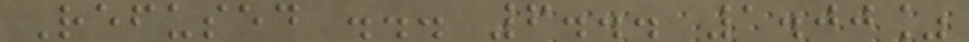Refused ... 6... 1.00%
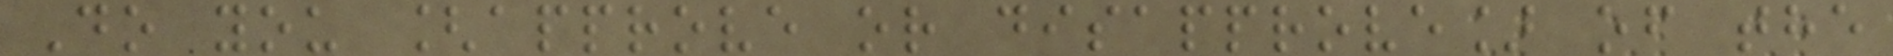Do you [approve or disapprove] of the
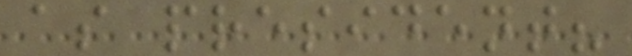as president?
